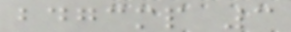bdgcmp 3
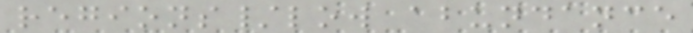regions/low abundance
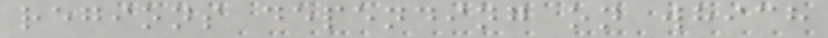regions depending on which
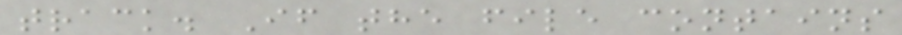track. If the file contains
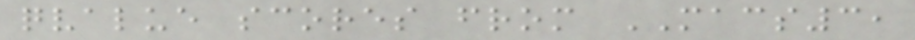qvalue scores from MACS3,
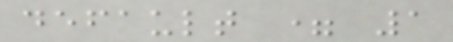default = 1
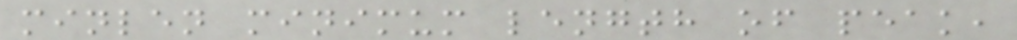minlen minimum length of peak,
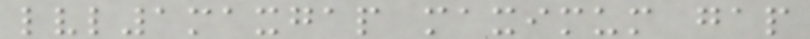lvl1maxgap maximum gap
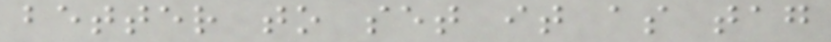better to set it as tag
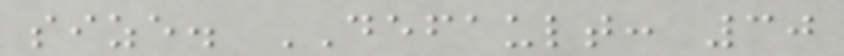size. DEFAULT: 30
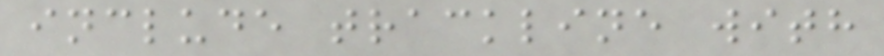include trackline with
